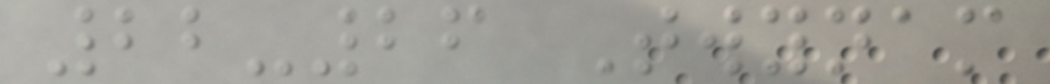22-26 Twynam
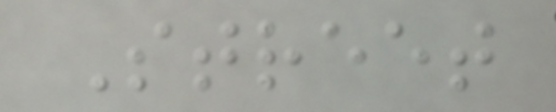Street
